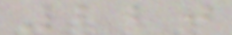220
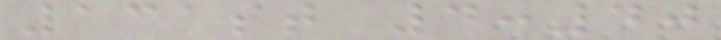131st 4:40
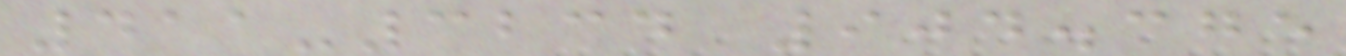411-3234 904.375
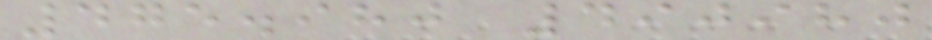475.980 490980
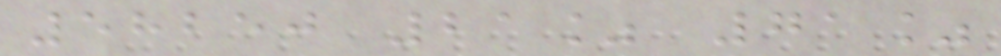58250 21% 71%
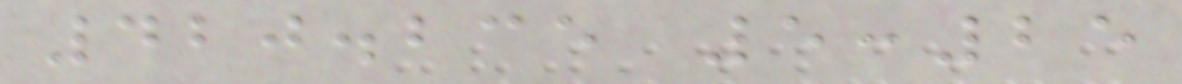420.235 5:25
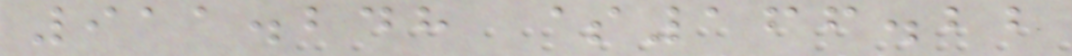911.248 $166.22
